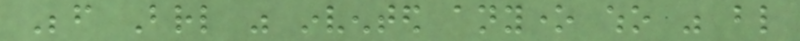Before Braille was invented anyone who was blind
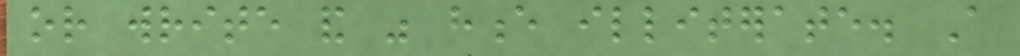or write and was hence illiterate. A
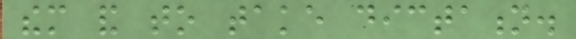them and to take dictation.
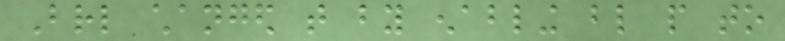Braille changed that by enabling blind people to
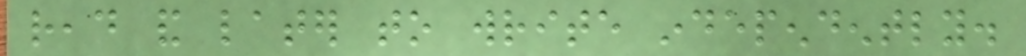read and later to write independently.
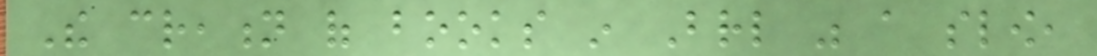The creation of books in Braille was a slow,
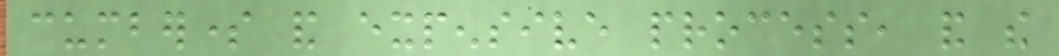cumbersome and expensive process, and the
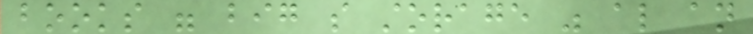books were big so storage was also an
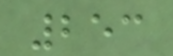253
